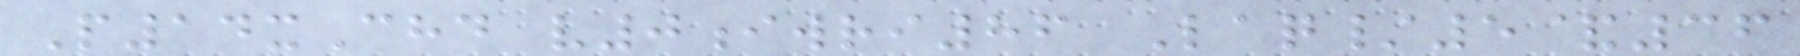P14xChd v0iwri86 Laq/5&36
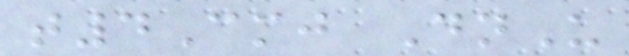t4Cmj DnU
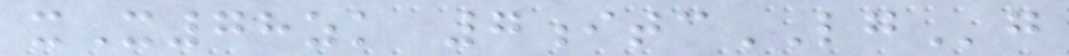xX78zk 7itcLGg
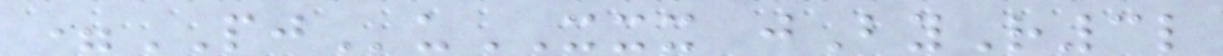=PJuXXX jByR3l
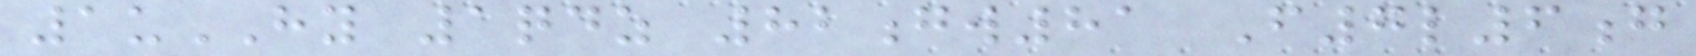1uHY 1qdz 82gw81 F7l6g
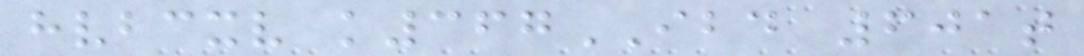hvbcxv k367IBD 601t
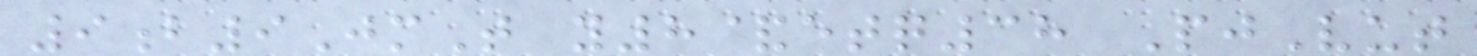9b9JmT y8&etq38 PjVut
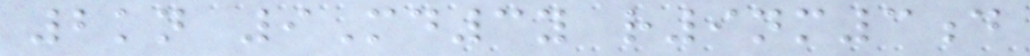2kn 9Md3y r9nm3d
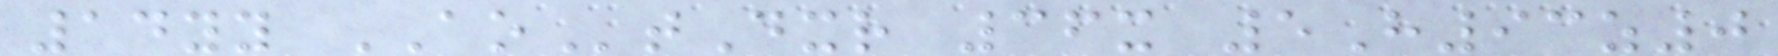14yy AOtDxr 36x 5H93z0
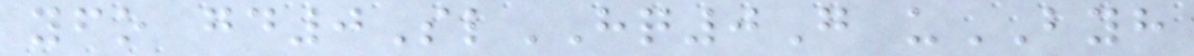yfo gd0SlHQ0G uBYH
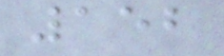152
